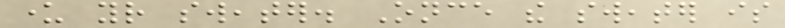under your sweater. Once the sweater is
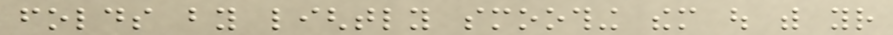folds by lightly smoothing them out with your
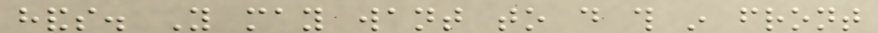hands. You may want to do this in front
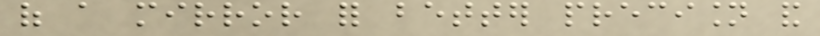of a mirror for better precision and
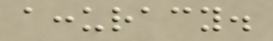accuracy.
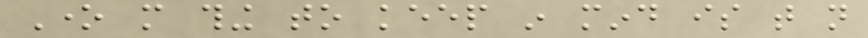One more thing to keep in mind is that not
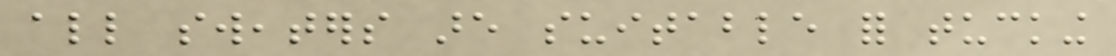all sweaters are suitable for tucking
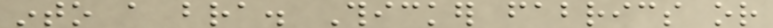into a bra. Thicker fabrics or
